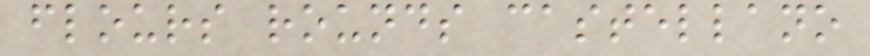flours rounds castellano
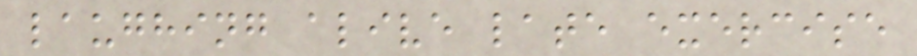laughing alive late exercise
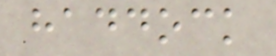haddock
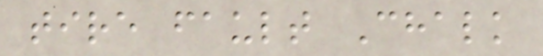tire fault Chalk
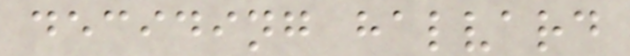deciding halvard
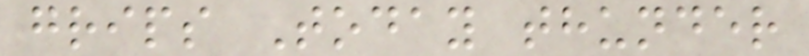grips Today thunder
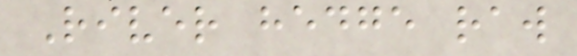River hedge raw
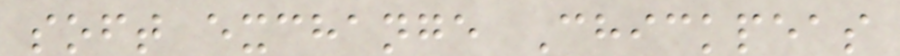soft exchange Chickpeas
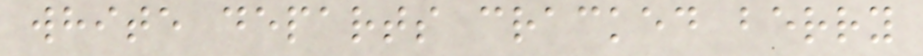white departs cracked berry
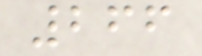266
